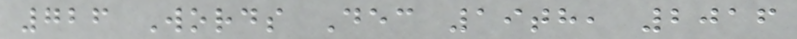726 Words Dec 19th, 2016
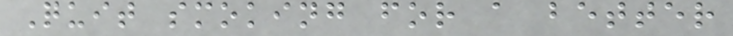Quit smoking for a better
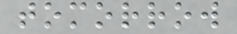tomorrow
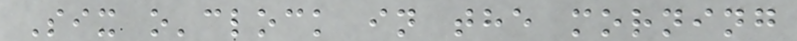Six o'clock in the morning
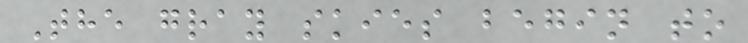The gray skies begin to
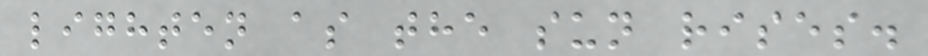lighten as the sun rises.
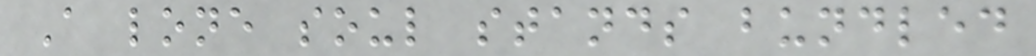A lone soul stands bundled
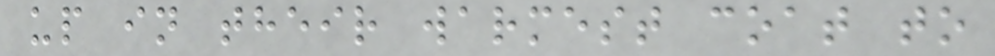up in their warmest coat to
